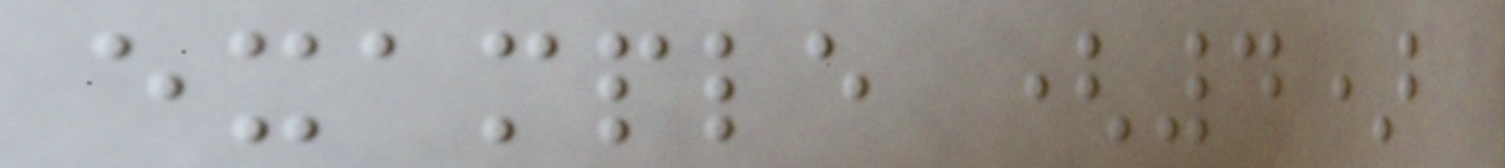example (4)
